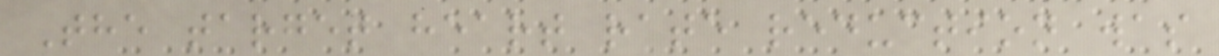The target heart rate reduction was
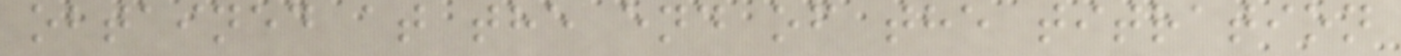obtained at the end of the titration
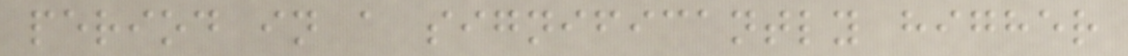period in a significantly higher
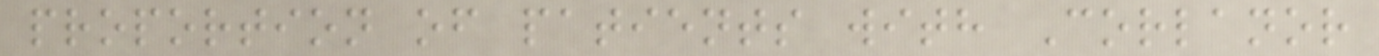proportion of patients with Corlanor
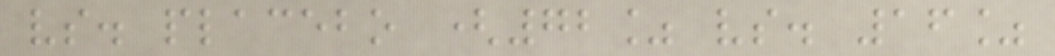vs. placebo (72% vs. 16%
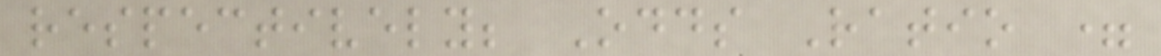respectively; Odds Ratio =
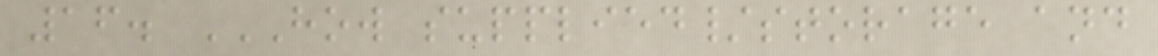16. HOW SUPPLIED/STORAGE AND
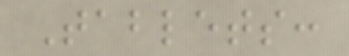Tablets:
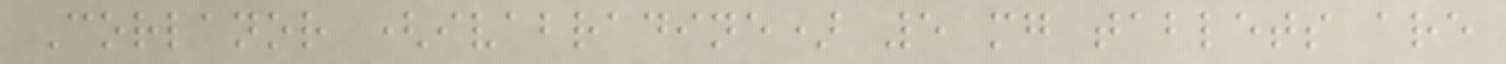Corlanor (ivabradine) 5 mg tablets are
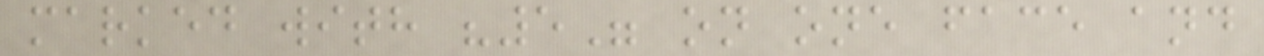marked with "5" on one face and
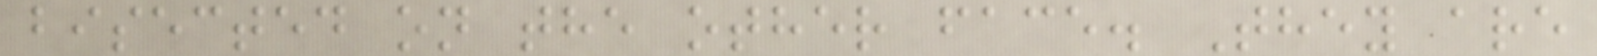bisected on the other face. They are
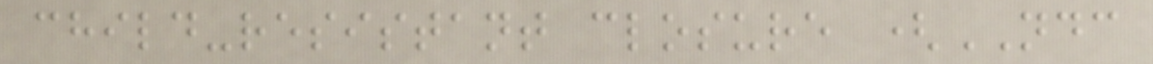child-resistant closure (NDC
